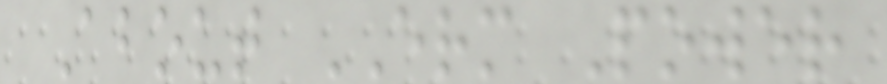About ERM Power
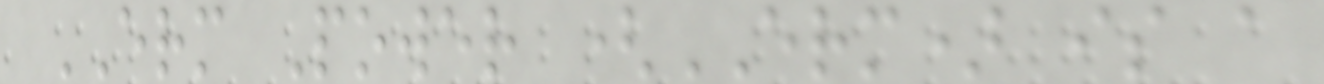ERM Power (ERM) is a
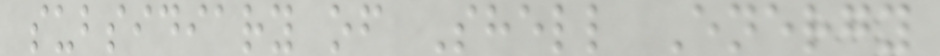subsidiary of Shell Energy
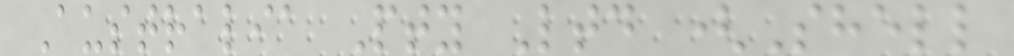Australia Pty Ltd (Shell
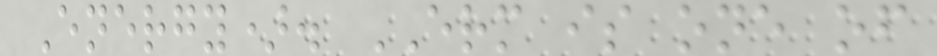Energy). ERM is one of
